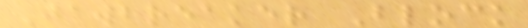Jawbreaker Block
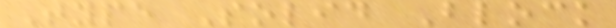Type Solid Block
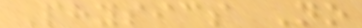Physics No
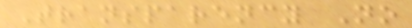Transparency No
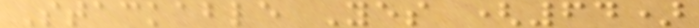Stackable Yes (64)
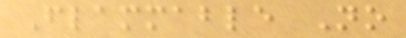Flammable No
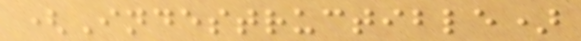(Indestructible)
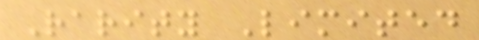Rarity Limited
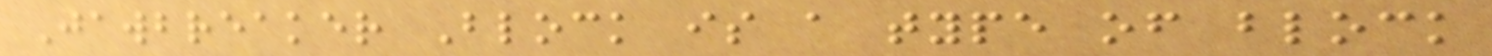Jawbreaker Block is a type of block
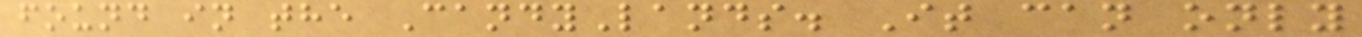found in the CandyLands. It can only
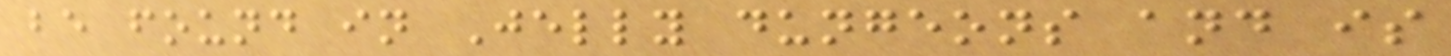be found in Jelly dungeons and is
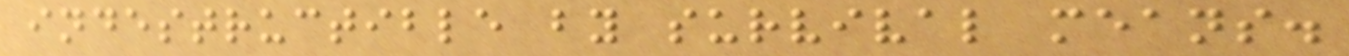indestructible by survival means.
